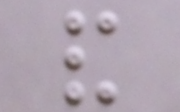and
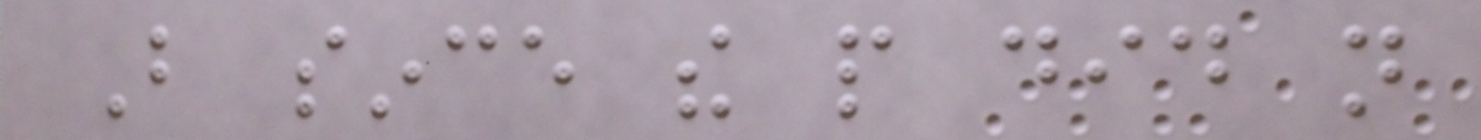But since the people did not
